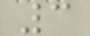3
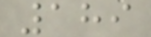189
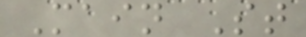Main St
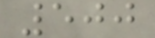500
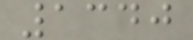1340
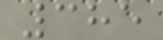385
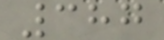387
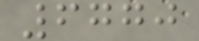6770
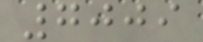7009
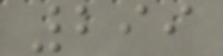299
